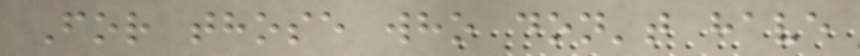For those who don't have
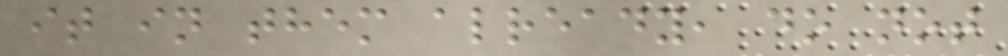it in them already, do not
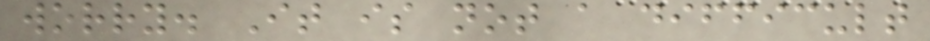worry. It is not a difficult
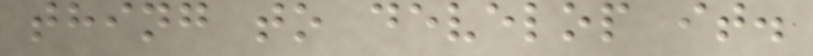thing to develop it.
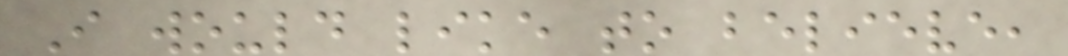I would like to believe,
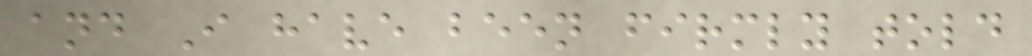and I have been firmly told
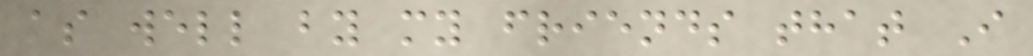as well by my friends that I
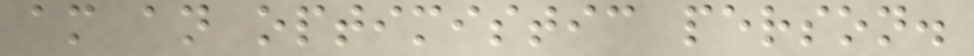am an optimistic person.
